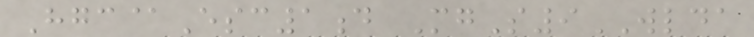Hgc@Esc1d MgS9WLDA
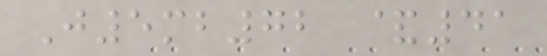J5mb72 &41
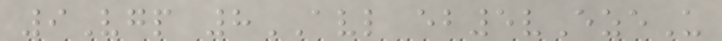9Vgp 8AVL eb5vEzeU
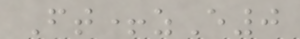Ft+zE0
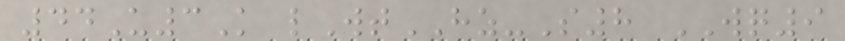44U3K lWtHZ-S8 WQ9
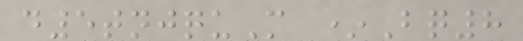d5tnjquM *Bq8
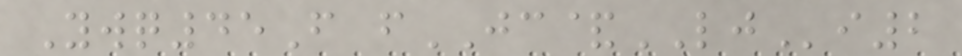Ywq45F fJC&LJi2
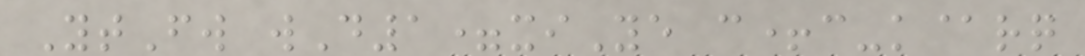YtFw wD1=xiYe c+c-k@rq
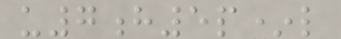u7h5p*l
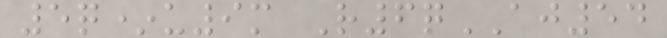5q*u9m R6qAJ54
